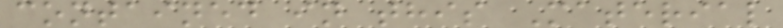contained in this Material
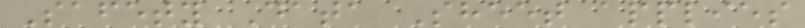Safety Data Sheet applies
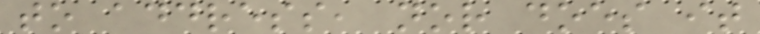to address, nor does it
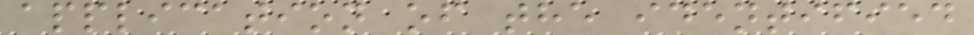application of the identified
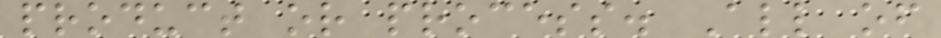product or process. All of
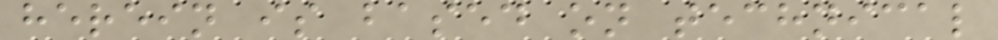herein is based on technical
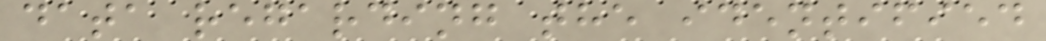data regarding the identified
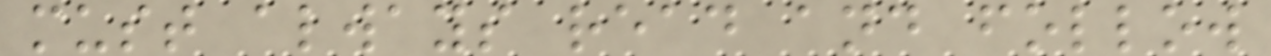must always read and follow
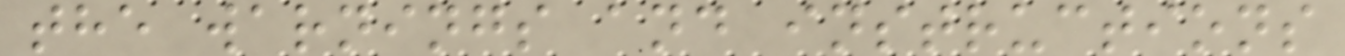the warnings and instructions
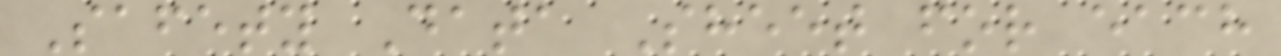Safety Data Sheet for each
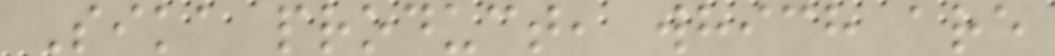Sika product, which are
